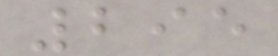295
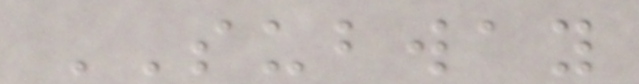SUBWAY
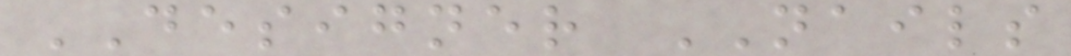DESIGNER NAILS
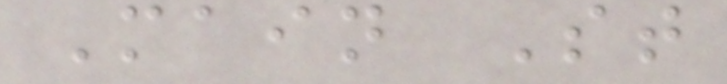Main St
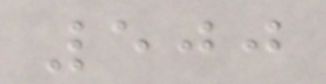500
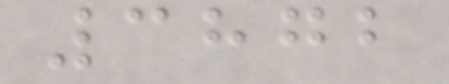3872
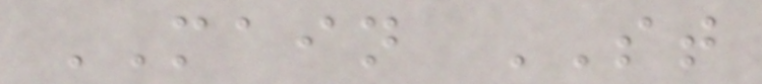MAIN ST
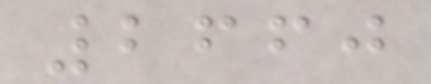2660
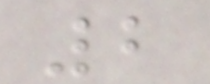2
